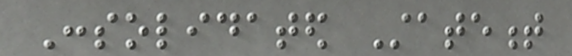Consolidated Statement
